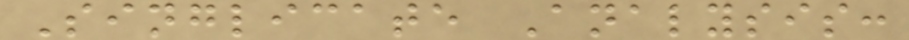Singlicate Analysis:
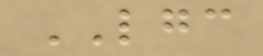LGC
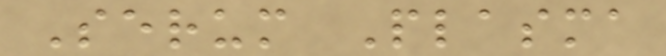Serum Plasma
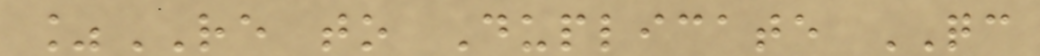%RE to Duplicate QC
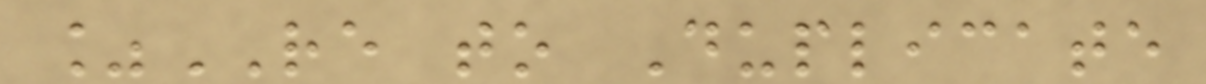%RE to Duplicate
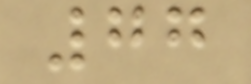77
